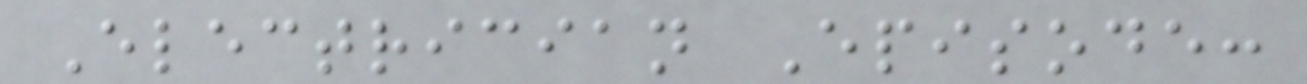Electrician Episode:
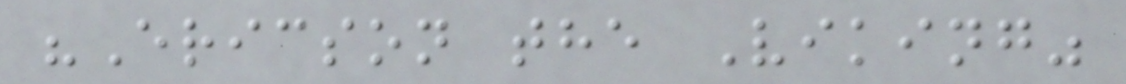"Ericson the Viking"
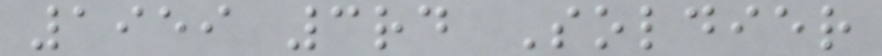1959 3rd Soldier
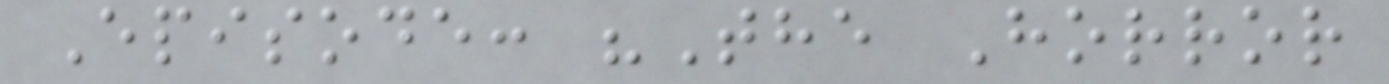Episode: "The Horror
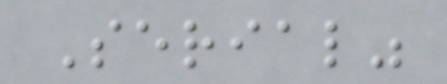Serial"
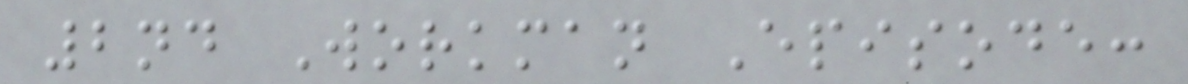2nd Workman Episode:
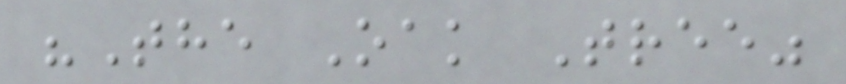"The Oak Tree"
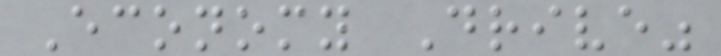Economy Drive"
